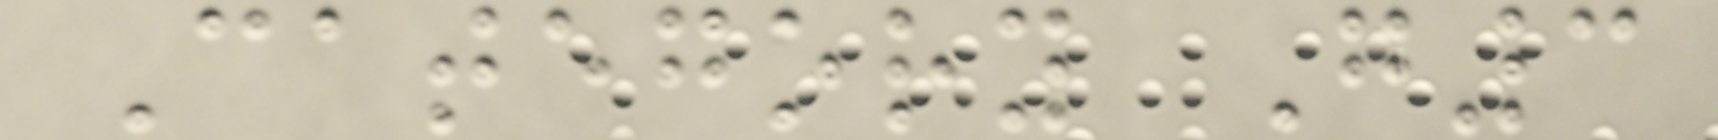Category G3
